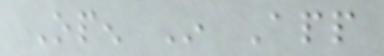Open In App
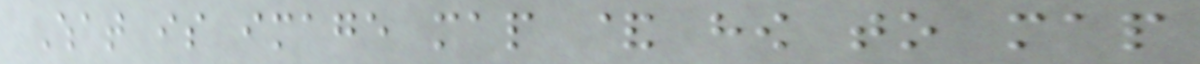What is image map & how to map
